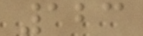123
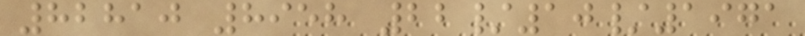82810 8958 22/10/1971
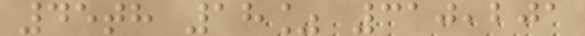45th 18% 310,201
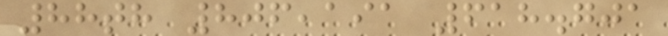88th 806,191 618.701
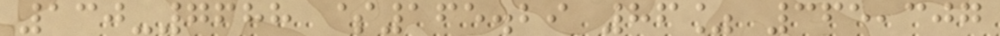130-7688 $165.29 86% 365,307
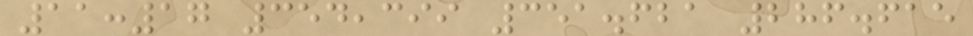11:17 354,399 351.621 286.615
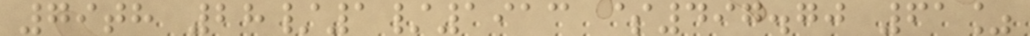79th 28/1/1913 $497.70 61%
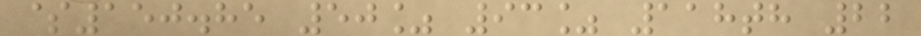$150.85 50% 93% 118th 22
